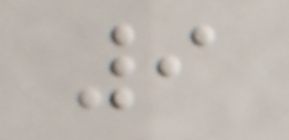9
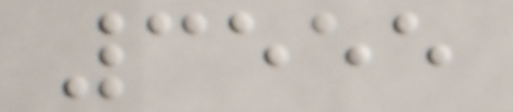3555
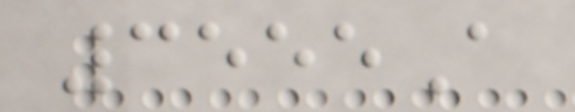3555A
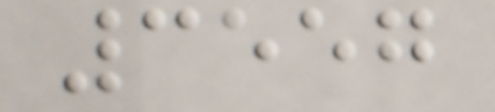3557
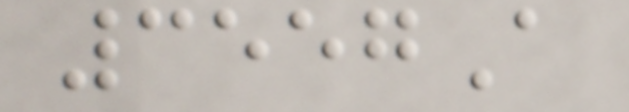3557A
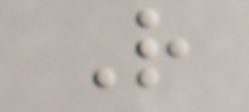R
